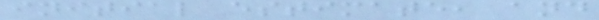initial estimate, and
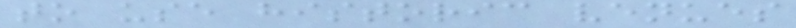to use historic venues
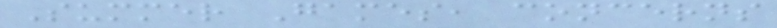Summer Games, concerns
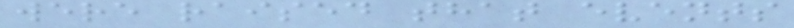were raised that events
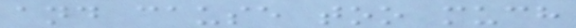and cause too much
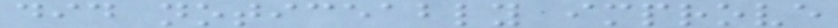did noticeably improve
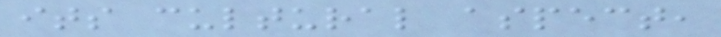its cultural aspect,
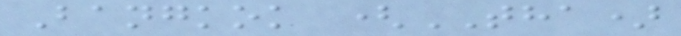Bangkok (THA)
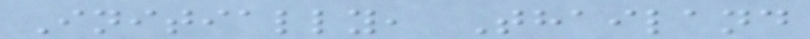Initially, Thailand
